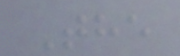The
